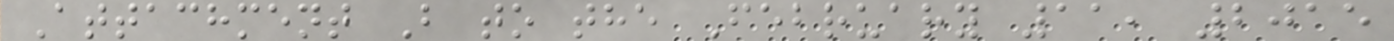Attachment B to the February 11, 2015
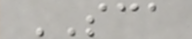SCA
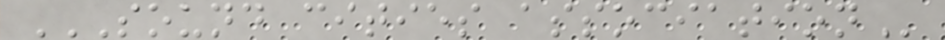SOUND CITIES ASSOCIATION
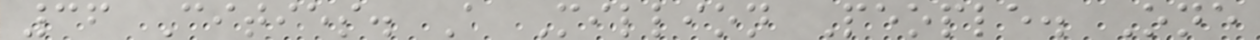36 Cities. A Million People. One
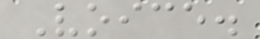Voice.
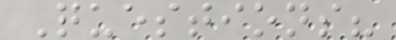Questions?
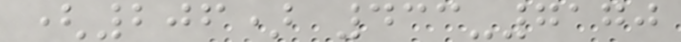(206) 433-7170
